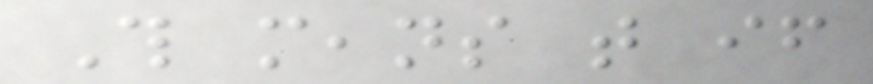This means that if
